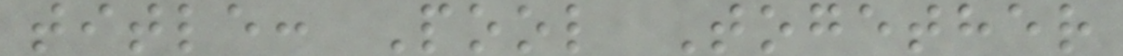title: Pool Together
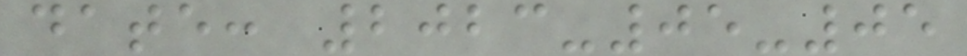date: 2023-05-05
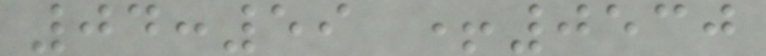04:59 +0530
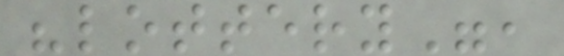"lottery",
